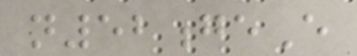n52geE
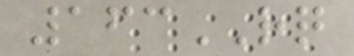163RQ
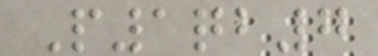P1qb7
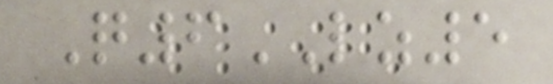Q6LZ5
